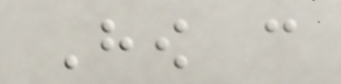How can
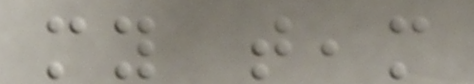my team
